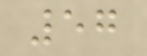57
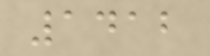1412
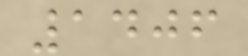1406
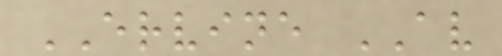ERVINE AV
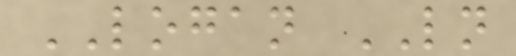LOGAN LN
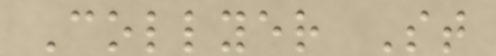Collyer St
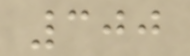300
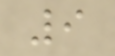9
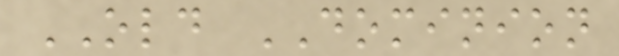OLD DOMINION
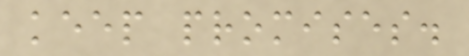keep promises.
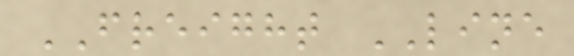FREIGHT LINE
